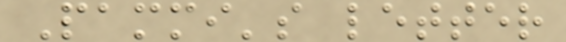Pammi's letter
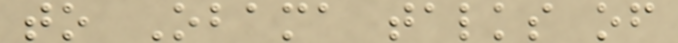to Obama talks of
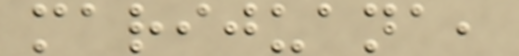marijuana,
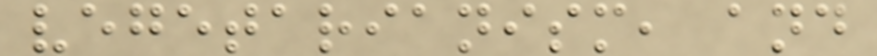vegetarianism, and
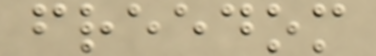freedom
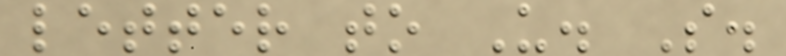letter to U. S.
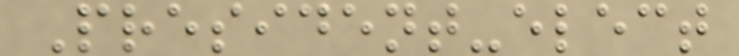President-elect
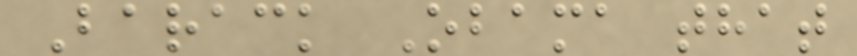Barack Obama that
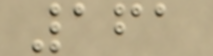161
